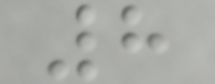8
